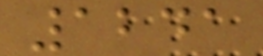1241
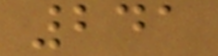241
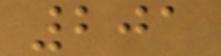201
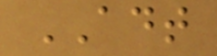ADT
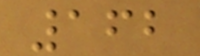162
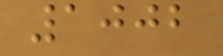1002
